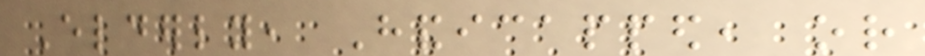Elderly, Handicapped, or
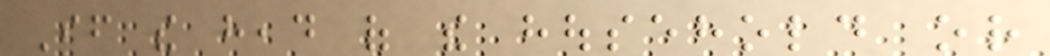If the head of the household or
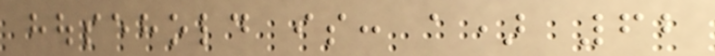household is: a) 62
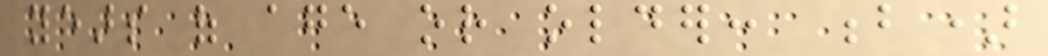years of age or older: b)
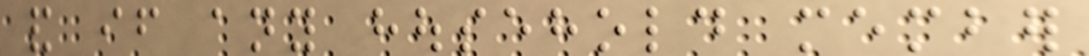and if any household member
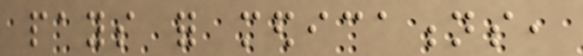pays for medications,
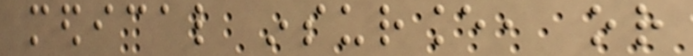medical insurance, or
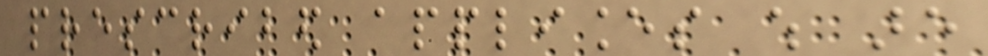prescribed appliances which are
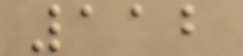112
